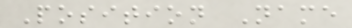Position Name
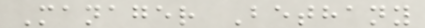Manager Bethany
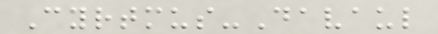Cyrtmus-Davaul
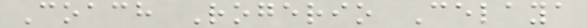Coach Rogerio Celaya
